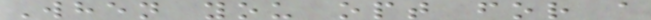When you opt for a
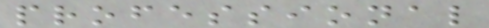professional
